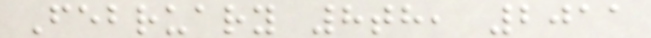February 8th, 2011
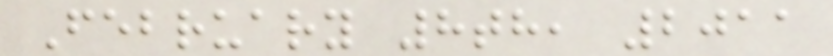February 8th, 2011
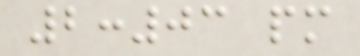2:03 pm
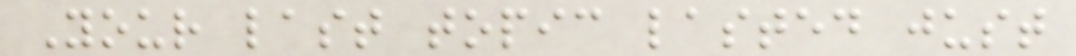Your last topic lasted just
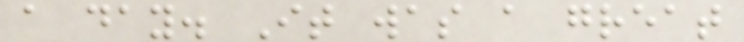a day. It was a great
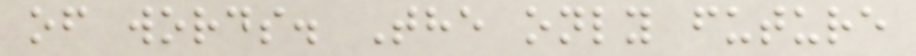of words. The only future
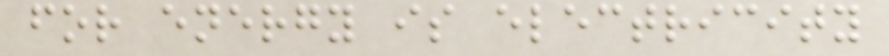for energy is electricity
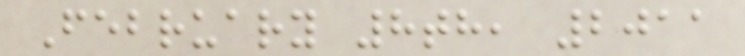February 8th, 2011
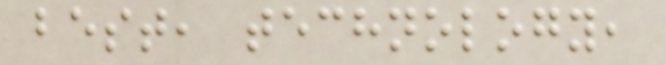best, technology,
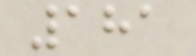181
